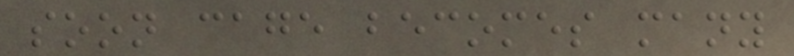soon cage becomes many
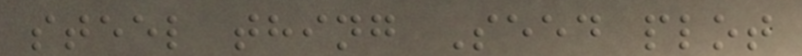steel thing Seed plot
